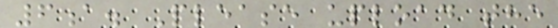6a. Please upload the
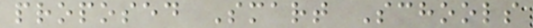proposed Smart Schools
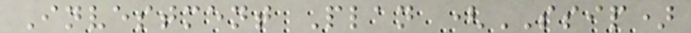Investment Plan (SSIP)
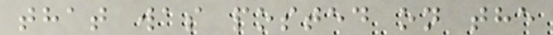that was posted on the
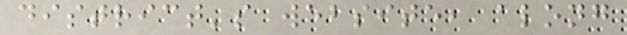district's website, along
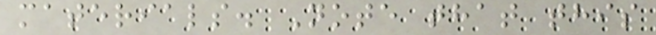materials. Note that this
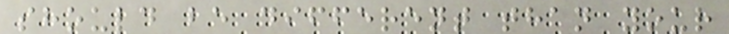should be different than your
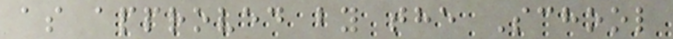as approved by the School
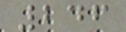246
